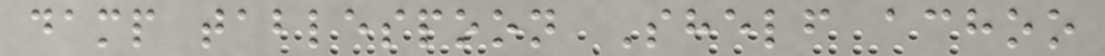damp tablespoon Shelf achoo
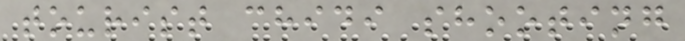tourist chidi shooting
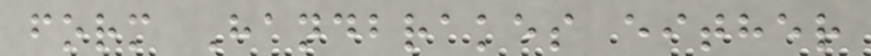form Handbrakes either
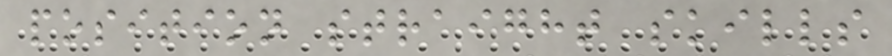position straight skills
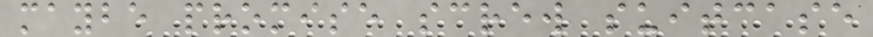maybe promise screw suitcase
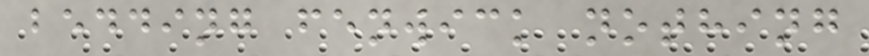bedding fenwick nothing
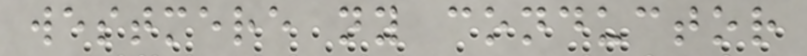westmere ny conductor
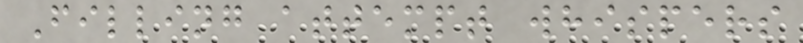Filling attempt whispers
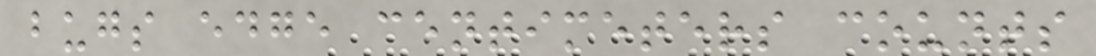bugs edge centimeters counts
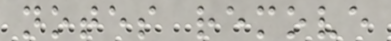notes remove
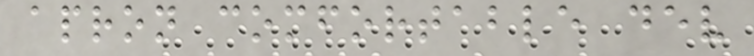apron comfortable dev
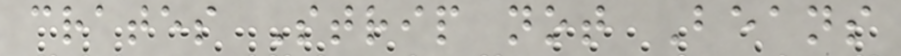crates Strip not Beans
